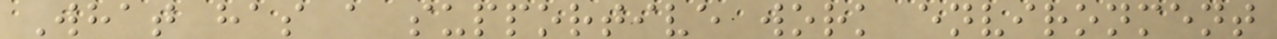What has a supportive work environment
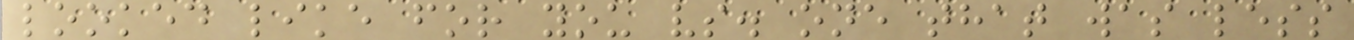looked like for you vs. one that was less
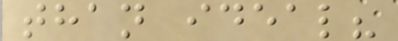than ideal?
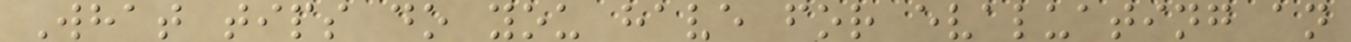What tips do you have for evaluating an
